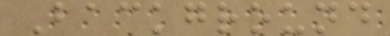Background
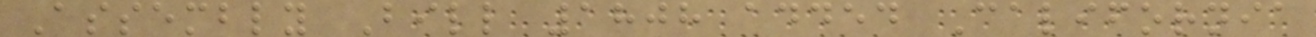Assembly Bill 1808 added California
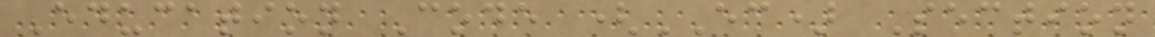Education Code (EC) Section
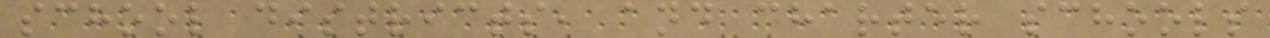school districts, and charter schools
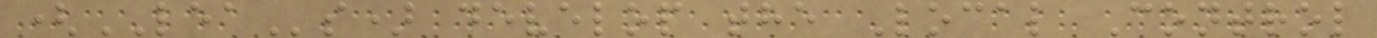(LEAs) develop the Local Control
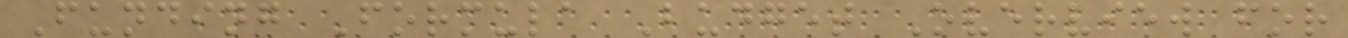Funding Formula Budget Overview for
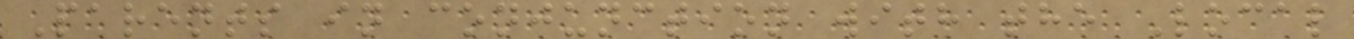Parents in conjunction with the Local
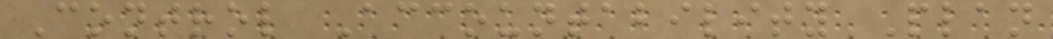Control Accountability Plan
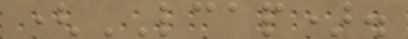(LCAP).
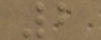2
